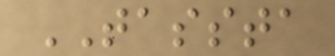TASSTA
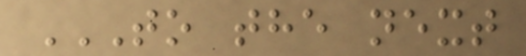TO THE NEXT
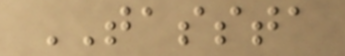TASSTA
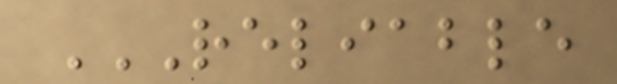RELIABLE
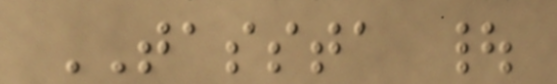TASSTA |
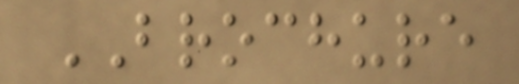BROCHURE
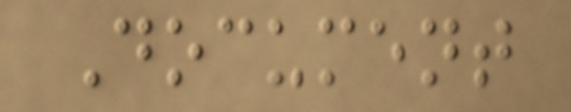Document
